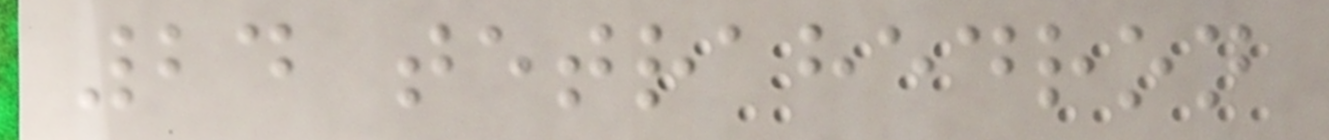24 tetrahedron
